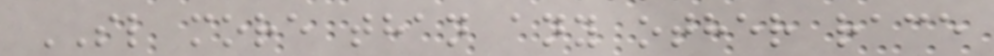SL more than any other race
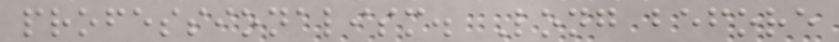professionalism. Long before
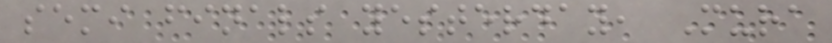semi finals yesterday, Mura
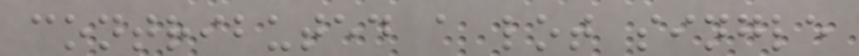contributed a lot single
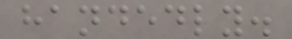handedly.
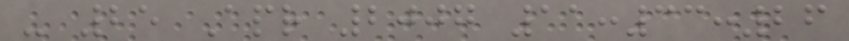- 25 Apr 2007 11:33:26
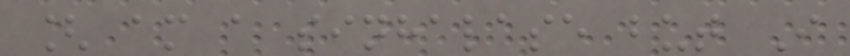[ am a sinhalase but I
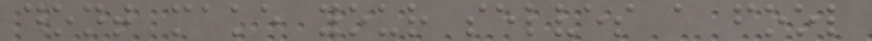dont make your selves a fool
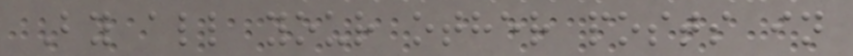By all your other posts in
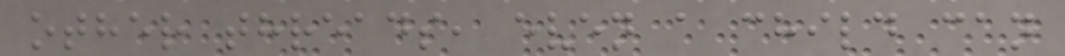other threads, even a child can
